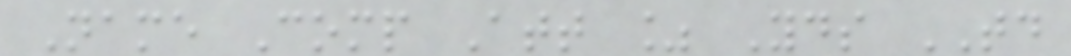Name Comp Att % Yds TD
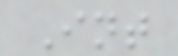Int
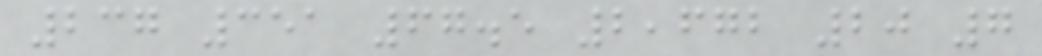237 351 67.5 2,672 20 7
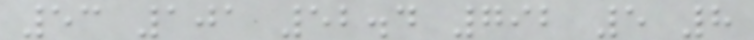53 101 52.4 792 5 8
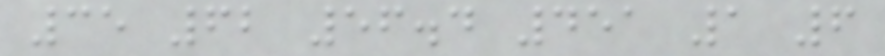35 62 56.4 451 1 6
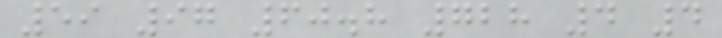59 97 60.8 728 4 4
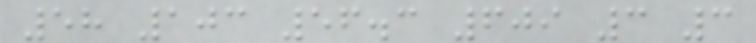58 103 56.3 609 3 3
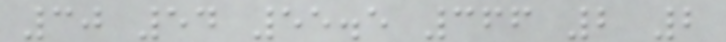30 54 55.5 366 2 2
